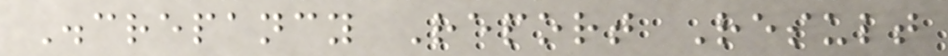Discrepancy Report Result
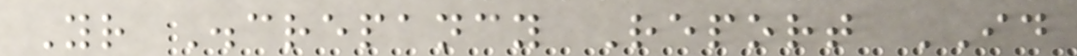Your Discrepancy Report ID
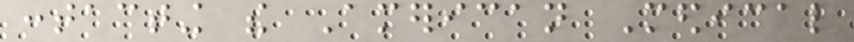contacting the American Medical
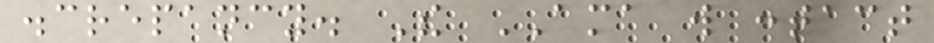discrepancy. The AMA will contact
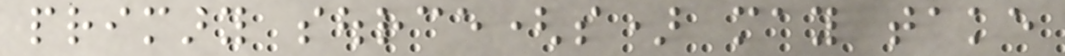primary source(s) may take
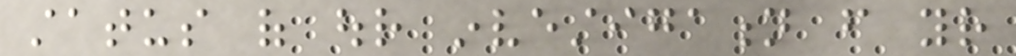status of our investigation from your
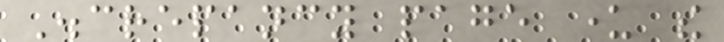Discrepancy page under the
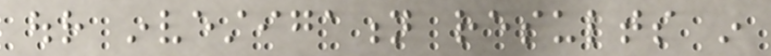our investigation results in
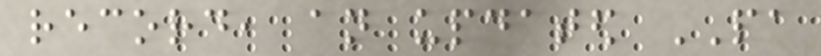record, an updated PA
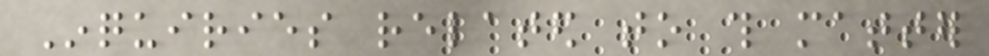Inquiries related to this matter
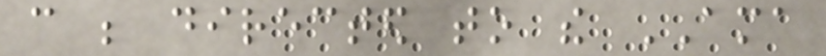can be directed to the AMA
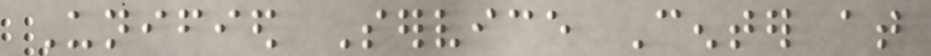Unified Service Center at
